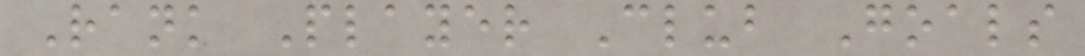Rank Player Club Goals
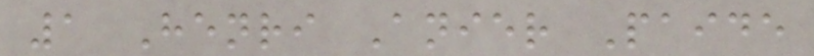1 Henri Anier Paide
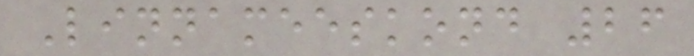Linnameeskond 26
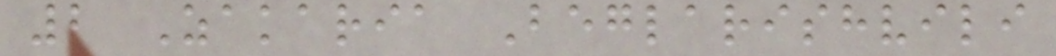2 Zakaria Beglarishvili
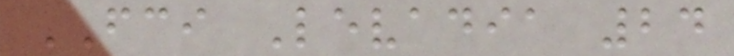FCI Levadia 24
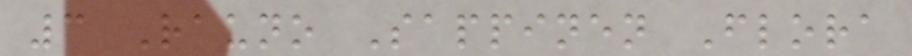3 Rauno Sappinen Flora
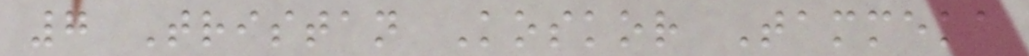7 Tristan Koskor Tammeka
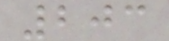203
